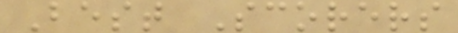Best Scorers
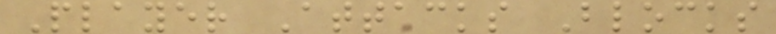Player Attacks Blocks
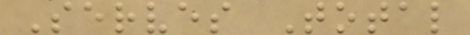Serves Total
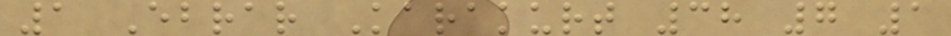1 Ebrar Karakurt 38 7 1
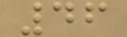46
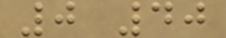0 40
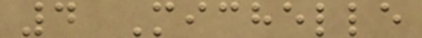4 Michelle
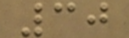30
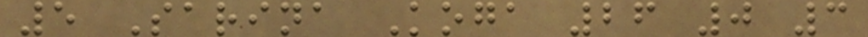5 Sarina Koga 26 0 3
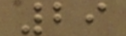29
